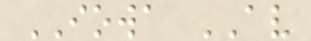IOWA AV
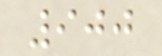900
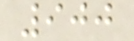900
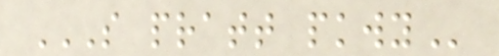S PRATT PKWY
